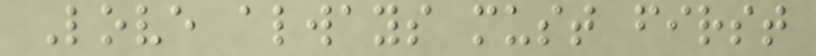Love always must first
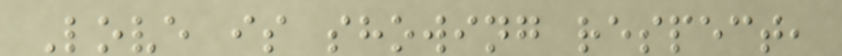Love is showing respect,
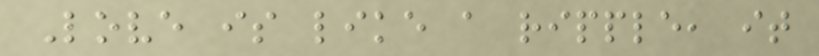Love is like a ripple, it
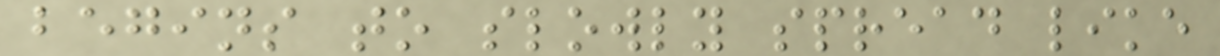begins to slowly spread like
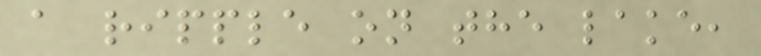a ripple on the lake,
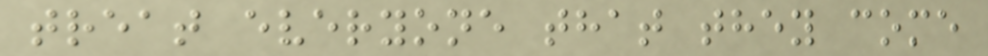treat everyone that they come
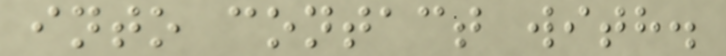into contact with.
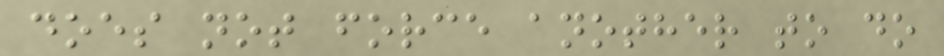does not force another to do
